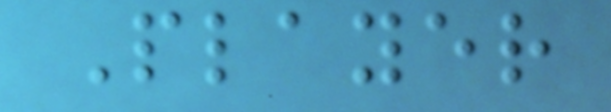Player
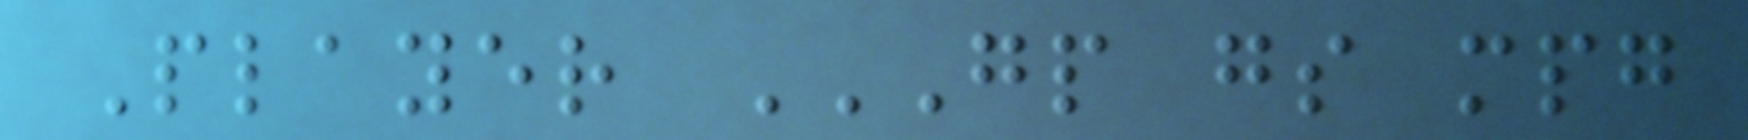Player GP GS MPG
